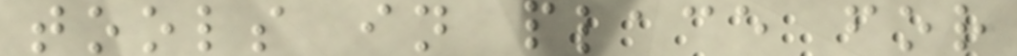tools in place for
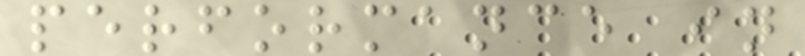performance in
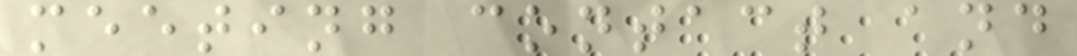meeting contact and
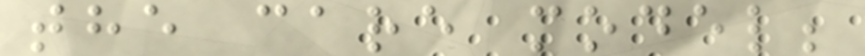the care model;
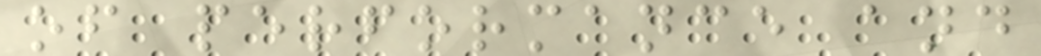of performance and
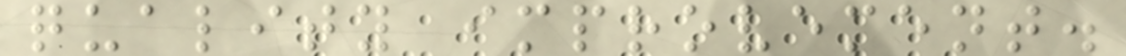quality improvement.
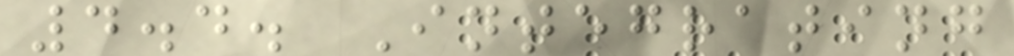4.4. Integrating
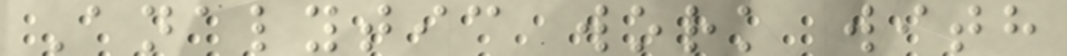Analytic work with
